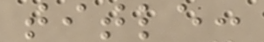title:
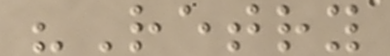"Retry
